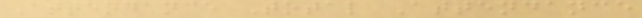Attendance Total Attendance
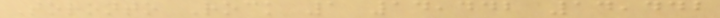Toronto Rock 1 14,442 14,442
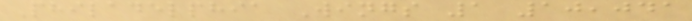Philadelphia Wings 1 10,041
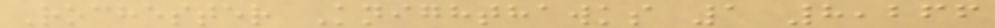Rochester Knighthawks 1 8,266
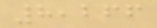8,266
